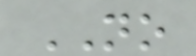NO
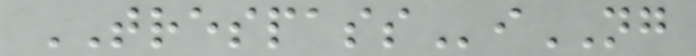TRESPASSiNG
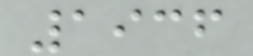1936
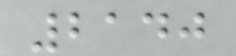2140
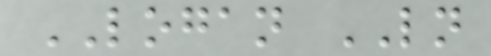LOGAN LN
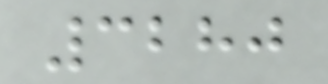3280
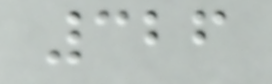326
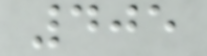405
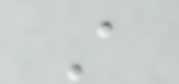A
